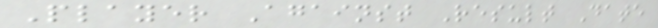Player Against Result Date
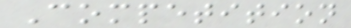Competition
